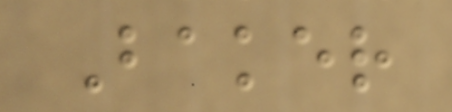Baker
